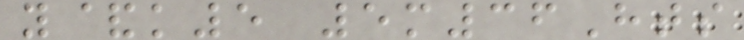y&k5 5m36Hts
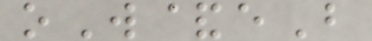oW&eB
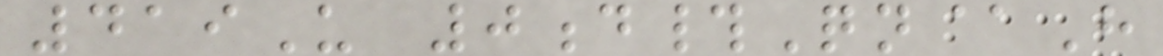419U 0d#Qn@H
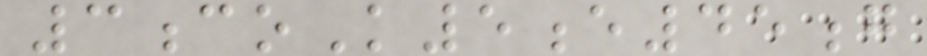3coK5e45g
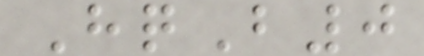HqB0
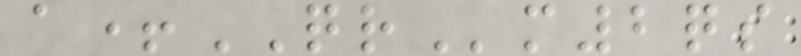a+QRm2qs
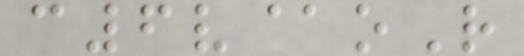c6v@oR
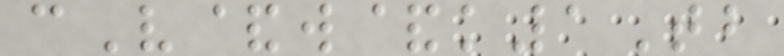cV&w&k1Tb
